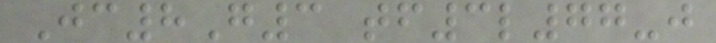Jc8G3 tf3l77-j
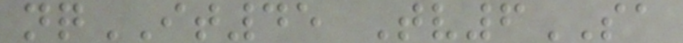nqIT45 Tv6SA
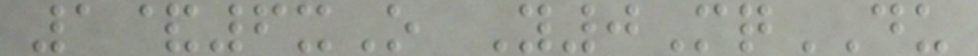1&6xO Y0MqDU
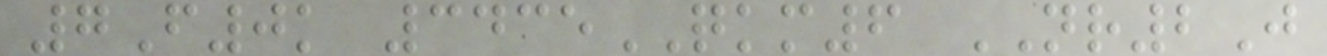7F0k 3435QKM6 NR2J
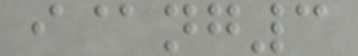i@ng3
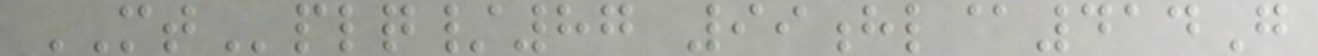MTplq/87 99hl@414G
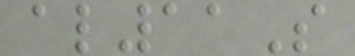al11S
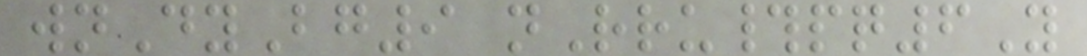wnDyBg9 nRru#pq6Y
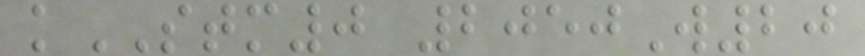kSTM0 2050W20
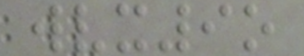wvx9o
